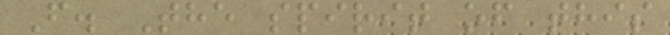F. The spirit of this
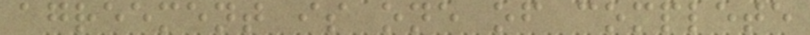agreement is one of complete
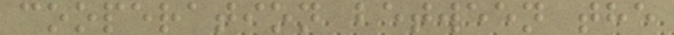cooperation between the
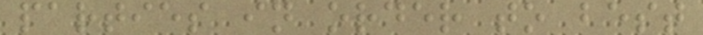parties in order to best
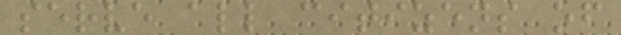serve all citizens of
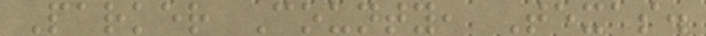Parker County, Texas.
